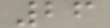26
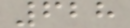628
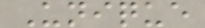Unique
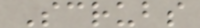Scrubs
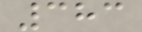383
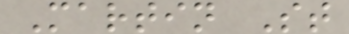Martin St
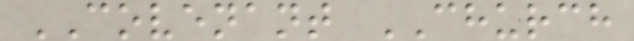COVENANT CHURCH
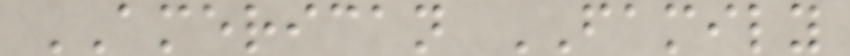AMERICAN FAMILY
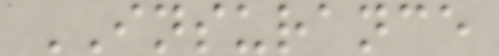INSURANCE
